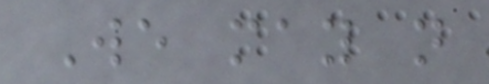We may not
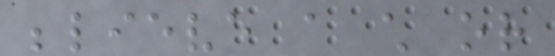believe a child or
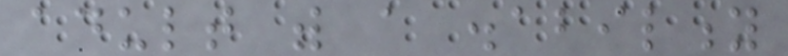adult with a disability
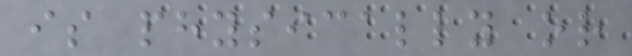is physically or
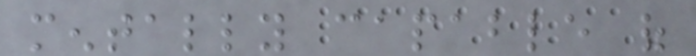mentally capable of
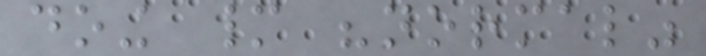doing many "normal"
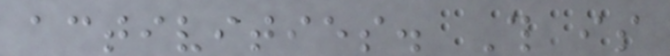activities. This is
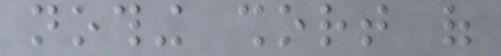nothing short of
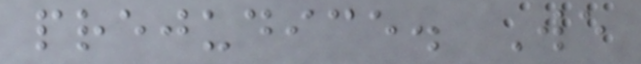prejudice. We
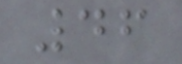46
